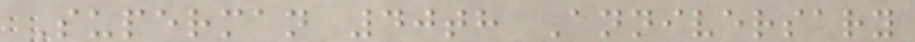Superman 40th Anniversary
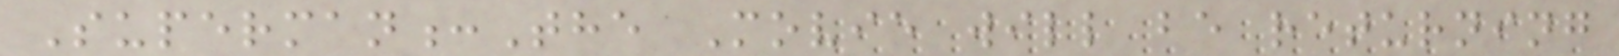Superman:The Movie will be returning
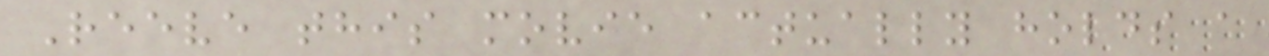Reeve this movie actually holds a
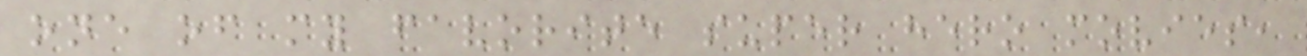one of my favorite super hero movies,
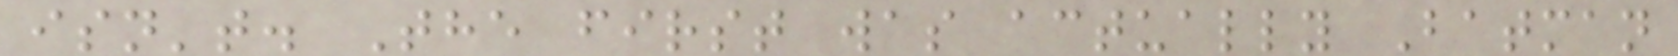isn't. The first was actually Batman
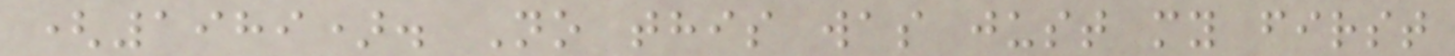(1989). No this was just my first
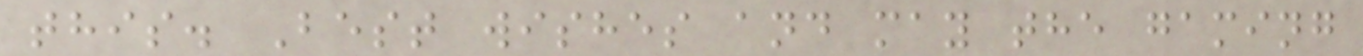this. Best wishes and may the gaming
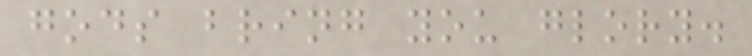gods bring you glory.
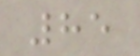85
